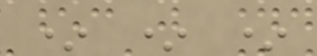* * *
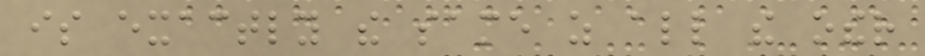is exactly the same as all the other
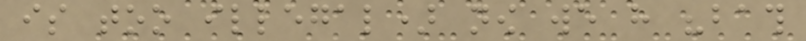is too illegal) now we have "bath
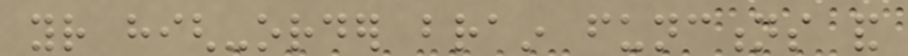your high-order brain functions and
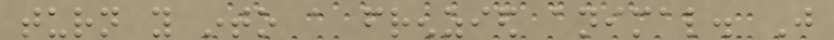turn you into a frenzied animal. Just
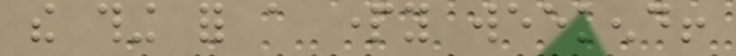the thing for a party weekend!
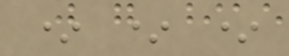* * *
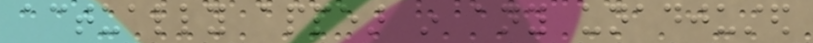actually appear in any unadjusted
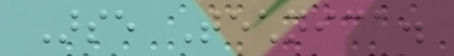Arse Technica.
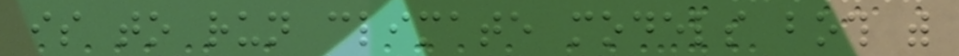is to run climate models both with
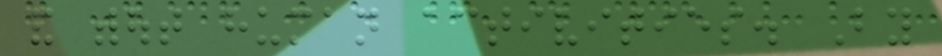and without human activities. By
